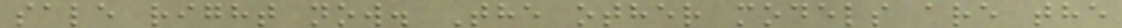sale right now. The other models are the
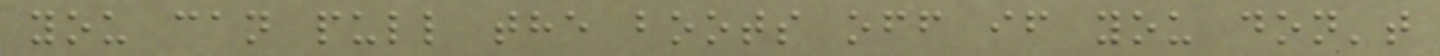you can pull the boots off if you don't
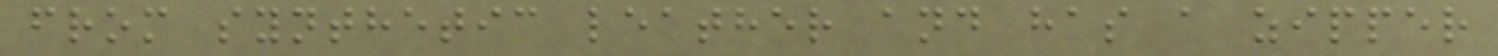from synthetic leather and has a zipper
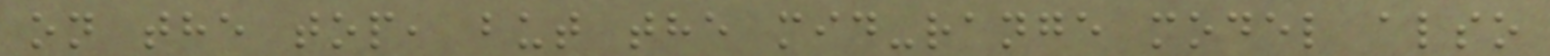on the top, but the mid-range model also
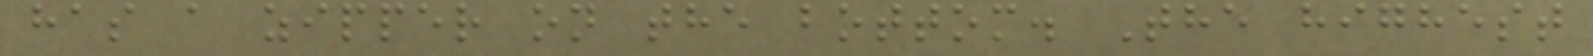has a zipper on the bottom. The highest
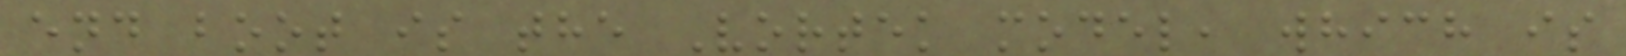end boot is the Vortek model, which is
